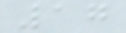17
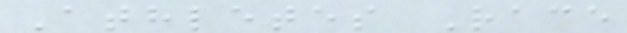Athletes Race
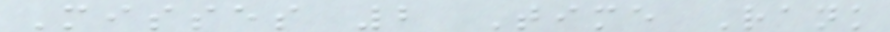Misses 2 Time Rank
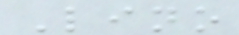Lino
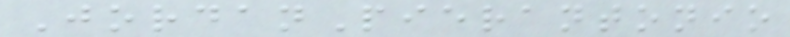JordanPierantonio
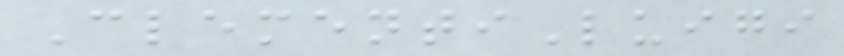ClementiLuigi
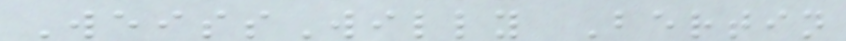WeissWilly Bertin
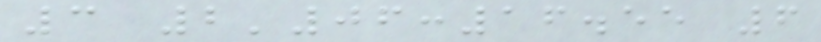3 2'06:16.55 6
